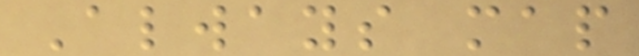Always map
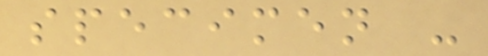specimen -
